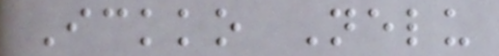Ickko Nelu
